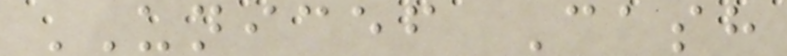UNICEF Cash
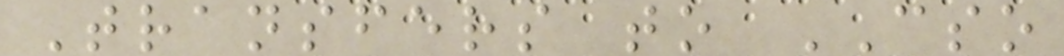Transfers to CSO
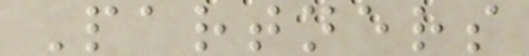Partners
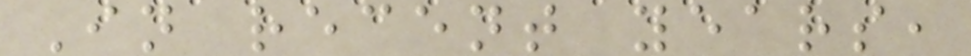In recent years,
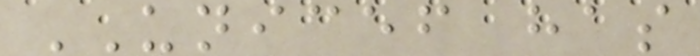UNICEF has
